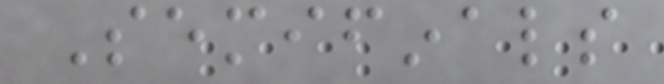Semifinals
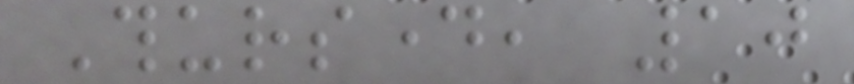Thursday, 10
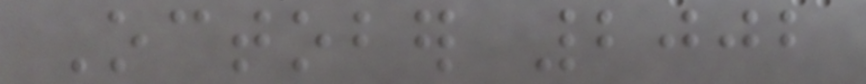October 2002
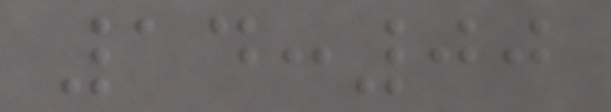14:00
